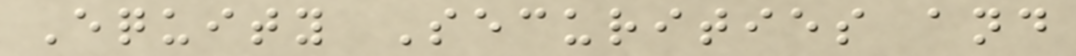Equity Securities and
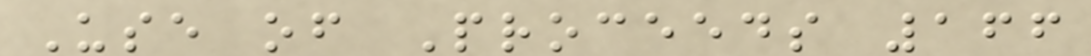Use of Proceeds 166
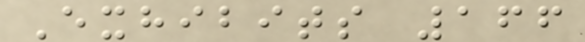Exhibits 166
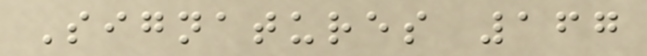Signatures 167
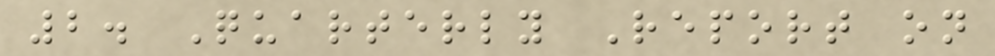2. Quarterly Report on
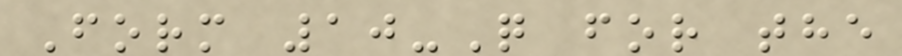Form 10-Q for the
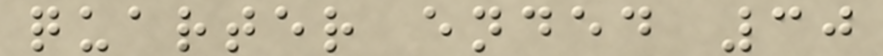quarter ended 30
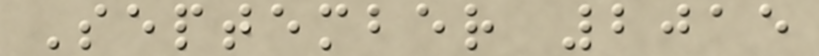September 2015
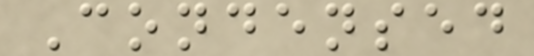Condensed
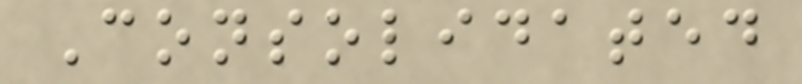Consolidated
